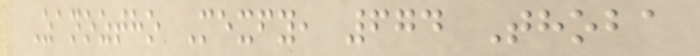Zanoztho Mexfy, 674 Thoba
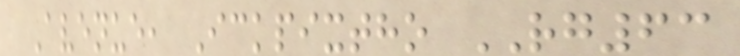Avenue, Ickpixtho RG63
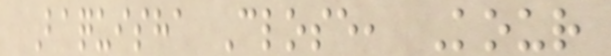Baquisha Close, Kour
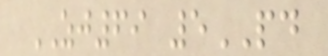ZJ69 5PD
